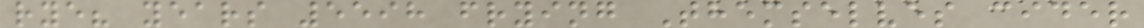rye? years 5598 frying Themselves cider
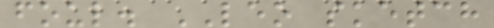foul. LEO sketch
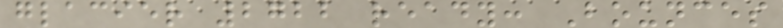glacier 2722 ready: Bounces
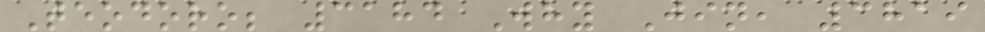Teodoro; 3184 Why Jin, 3819
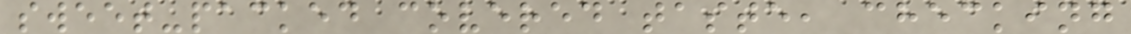sweet-packed covered taste, checking
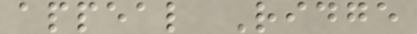appeal Ridge
